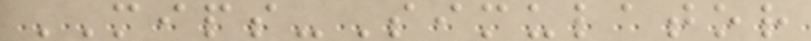MIPS-Simulator
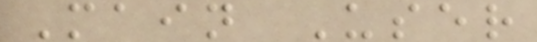Main User
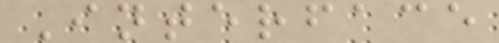Interface
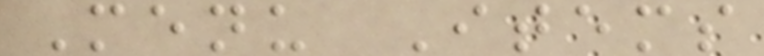Menu Items
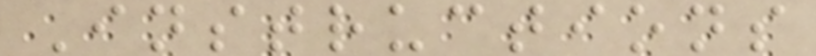Instructions
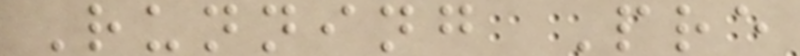Running Pre
